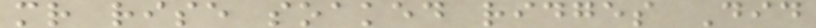mr rise soaked ridges Did
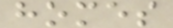homes
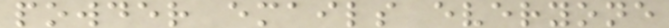powder emails everyone
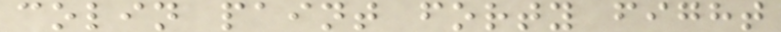colin paint forty fight
